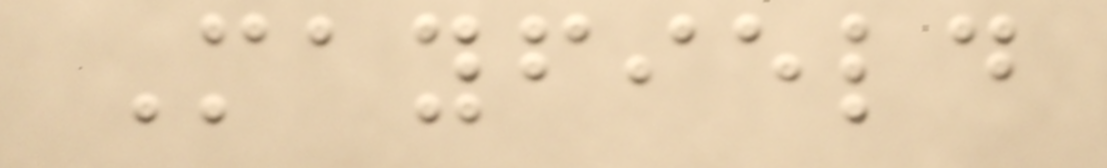Mayfield
